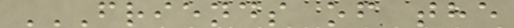FRIENDS OF THE
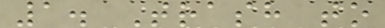1. Trash to
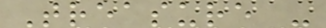Treasure -
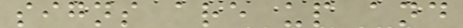signs are up and
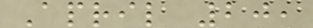April 20,
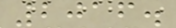2016.
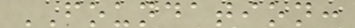FOUNDATION:
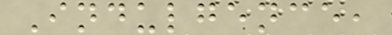Indulgence,
